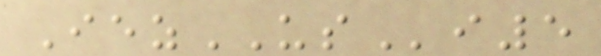IezUSi5
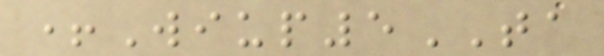+Wiup5TA
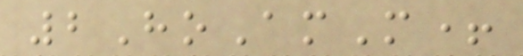2HoAmM+
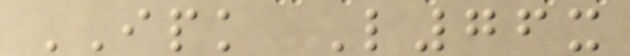IPK L76x
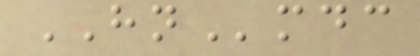HNmdc
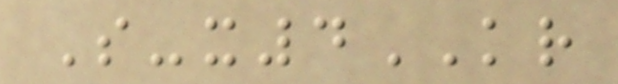S-x4KR
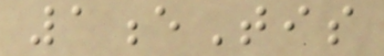1eTis
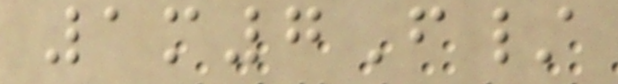1m7F/
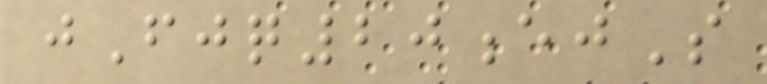jFjq20ejS
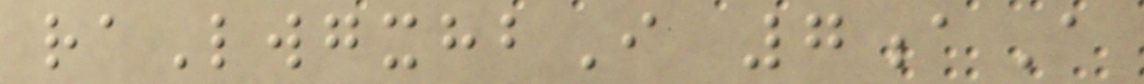raLwgxhbI 7aA
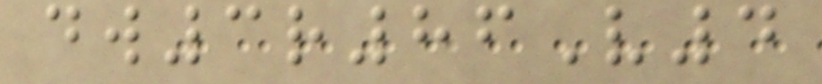dw3r86V4
